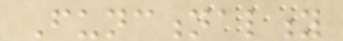Functionality
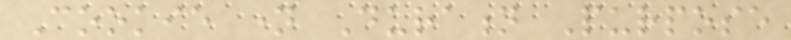Cookie name Duration Purpose
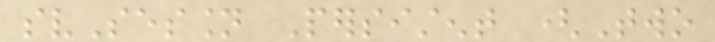svSession Persistent (Two
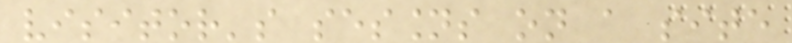visitor's sessions on a site
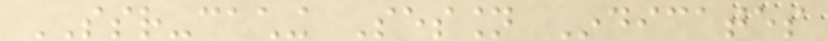SSR-caching Session Indicates
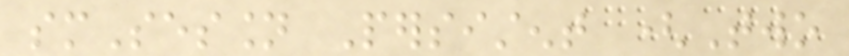smSession Persistent (Two
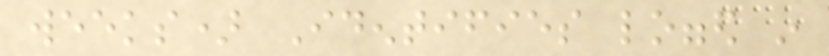weeks) Identifies logged in
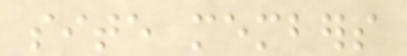site members
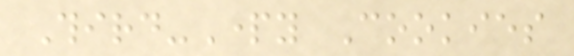Third-Party Cookies
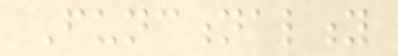Functionality
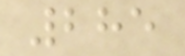285
